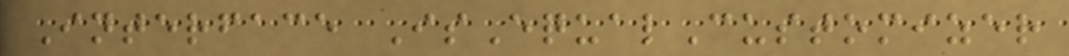Interface IsEqualCustomizer
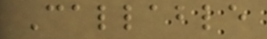Callable
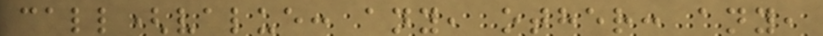call(value: any, other: any,
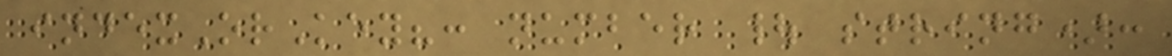indexOrKey?: number | string):
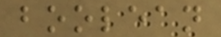boolean
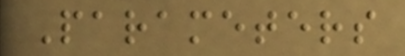Parameters
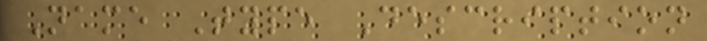Name Type Description
